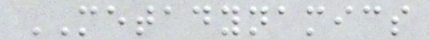METADYNAMICS
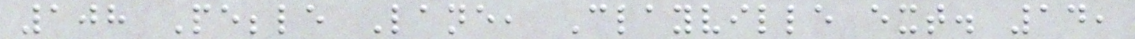108 Pebble Lane, Clayville ext. 14,
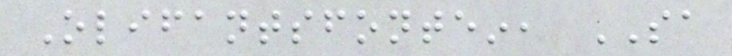Olifantsfontein, SA
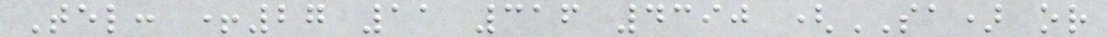Tel: +27 11 316 4390 (SA) or
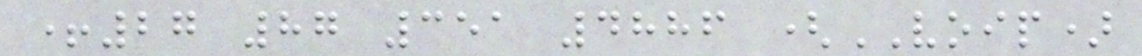+27 87 351 4886 (VOIP)
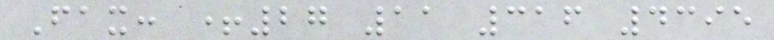Fax: +27 11 316 4395
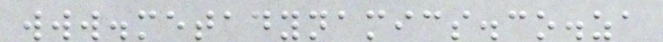www.metadynamics.co.za
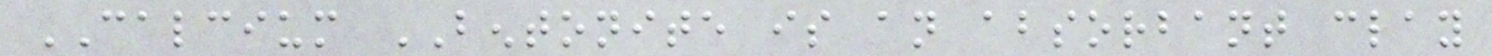CALCIUM BENTONITE is an absorbant clay
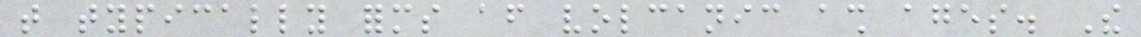that typically forms after volcanic ash ages. The
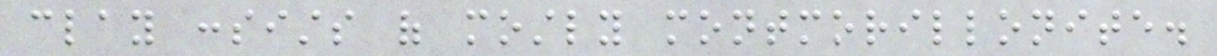clay consists of mostly montmorillonite.
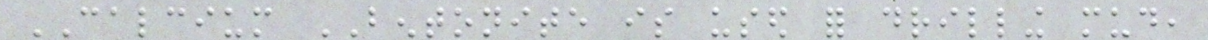CALCIUM BENTONITE is used for drilling mud,
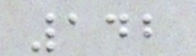142
